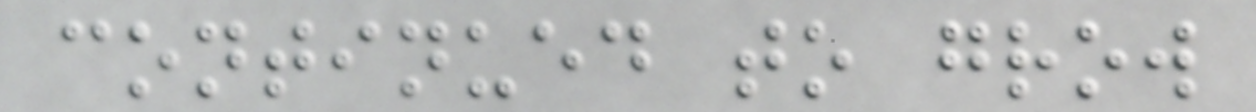continued to grow
